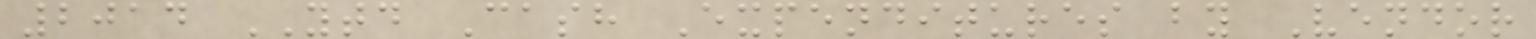2014 YTD Cash Expenditures by Vendor
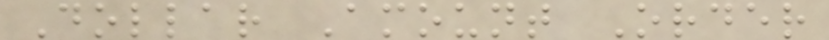Dollar Amount Order
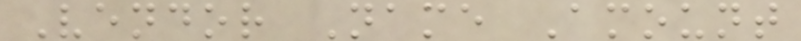Vendor Name Amount
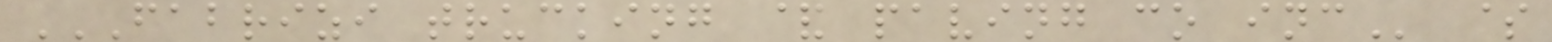FABRIZI TRUCKING & PAVING CO INC $
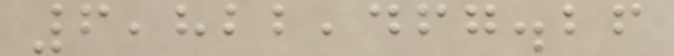6,822,467.26
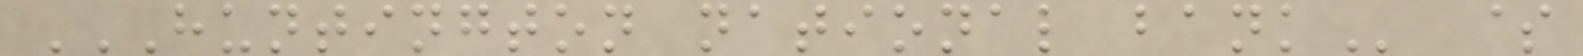HUNTINGTON NATIONAL BANK $
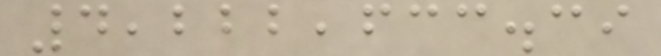4,222,633.39
